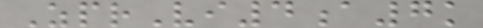ZprVi4a7k
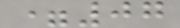=07
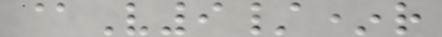@V9/*r
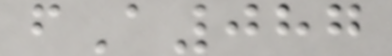fA087
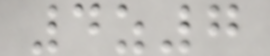4z7
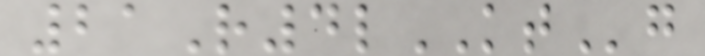21R4lKTg
